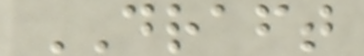DRAFT
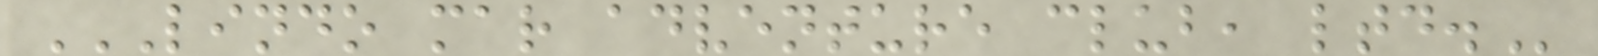LINDO MAR ADVENTURE CLUB, LTD.
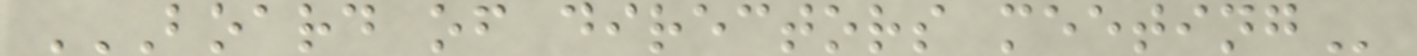BOARD OF DIRECTORS MEETING
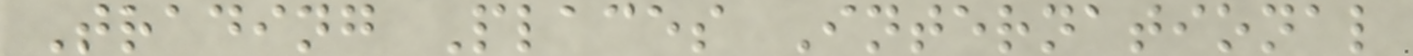Trading Places International
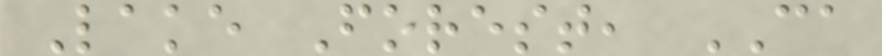Lake Forest, CA
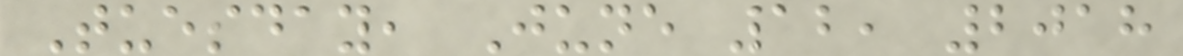Tuesday, June 12, 2018
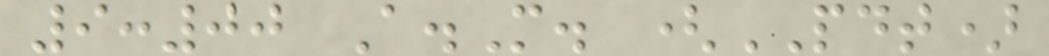9:00 A.M. (PDT)
